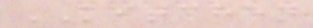KITCHEN
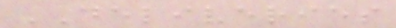DELIVERIES
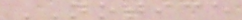NOTICE
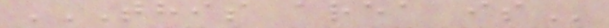THIS AREA IS
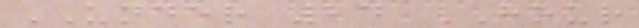UNDER 24 HOUR
